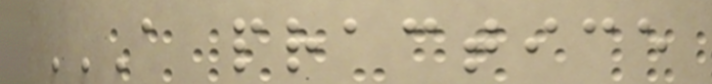A PRACTICE
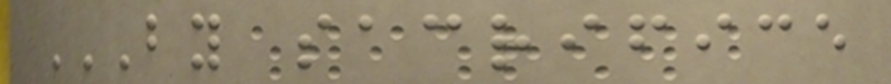BY SACRIFICE
